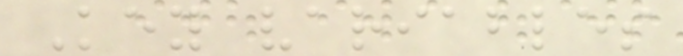Key variables
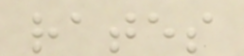rates
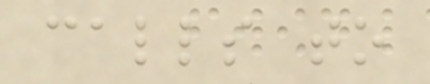calls to
